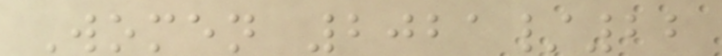Women 2021/22
